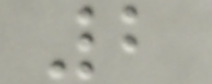2
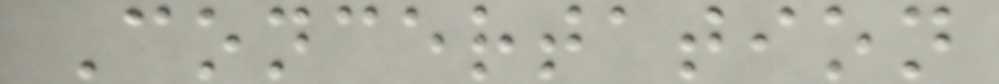Concertation
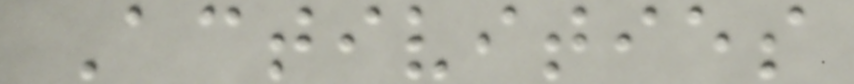Activities
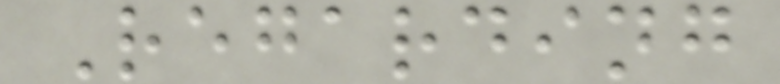Regarding
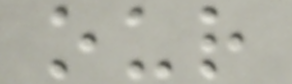our
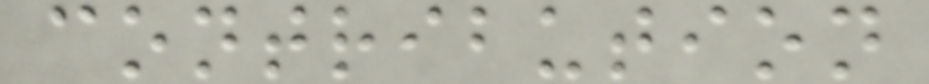contribution
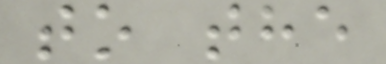to the
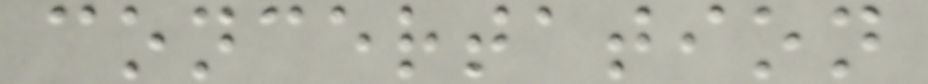concertation
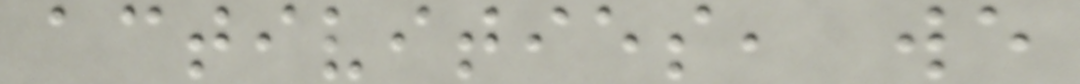activities, we
